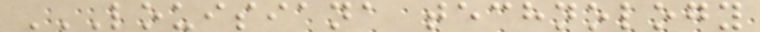LOUISIANA TECHNOLOGY
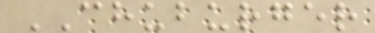CHUBURGER
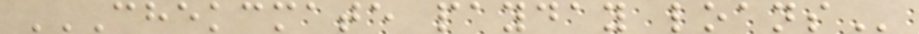CHEKCMATE PAYDAY LOANS
